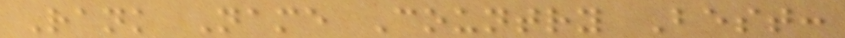Rank Name Country Best:
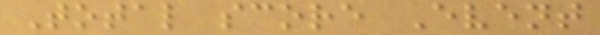Total score Event
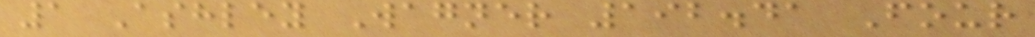1 Ashley Wagner 192.41 Four
